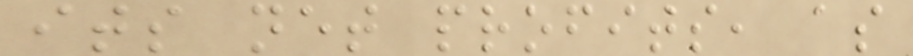its net profits, as
